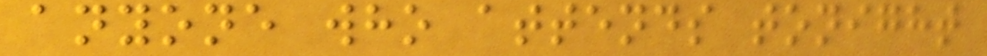anyone who attends tonight
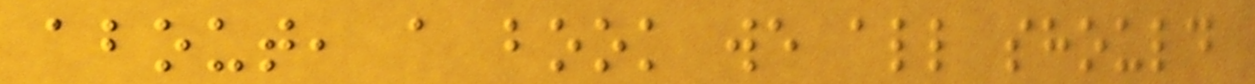about, a book we all should
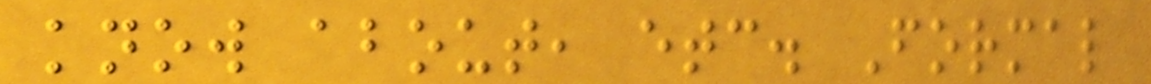know about, etc. Formal
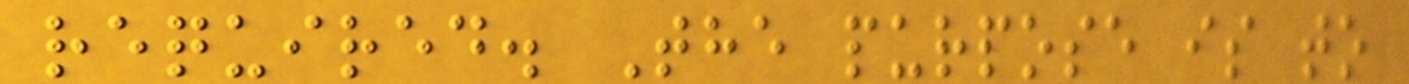required. The purpose is to
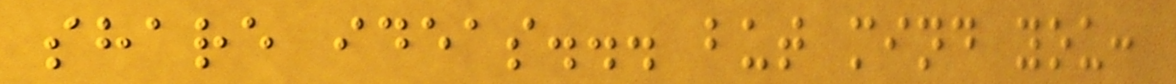share ideas... but mind you:
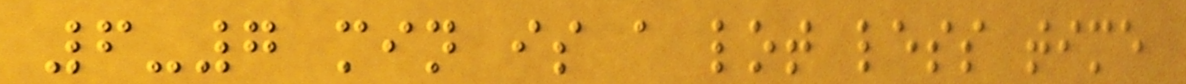6-7 min is a lot less time
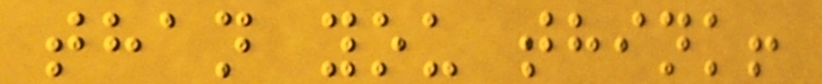than you think!
